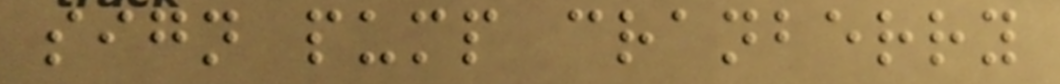sign pump cranberry
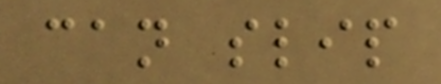can slip
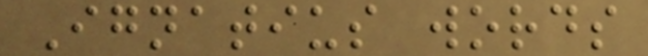Ignatius words
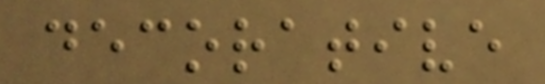decorative
